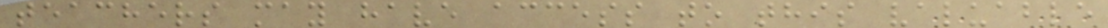teachers may have access to this valuable
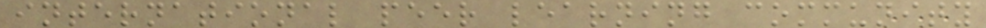international peer learning community
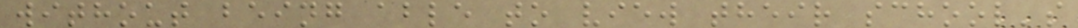without being able to view their school's
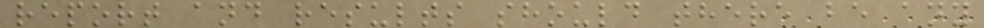report and results should there be any
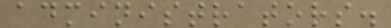administrators.
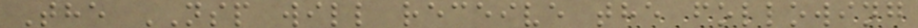The NSP will receive the following
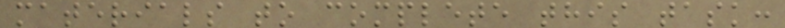materials to complete this task:
